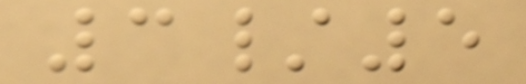3/5
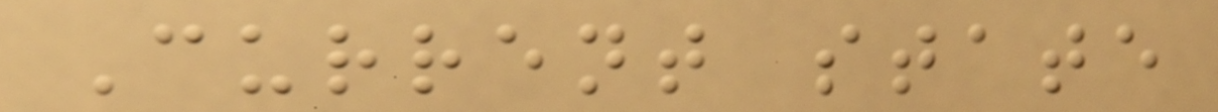Current state
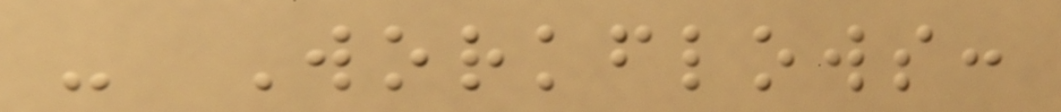- Workflows:
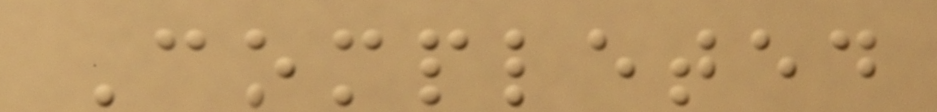Completed
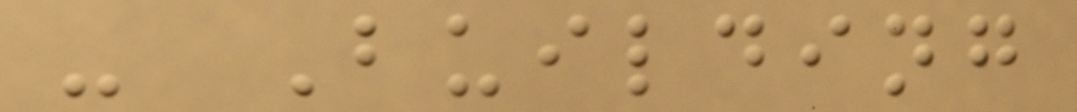- Building
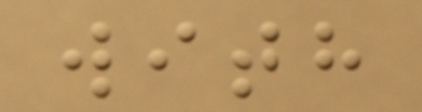with
